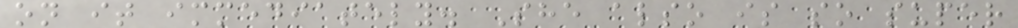on it immediately. She also is so super
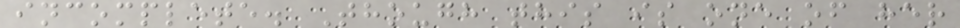incomplete. Though this is one of her
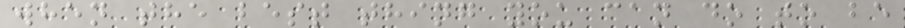when the best thing you can do to be
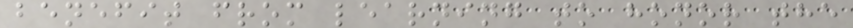benefit from learning to honor the
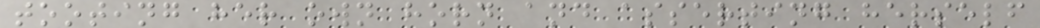tooting her own horn and asserting herself
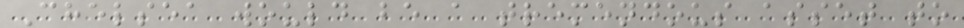Chelsea would be a tremendous asset to
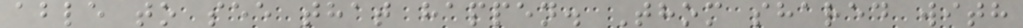able to see that happen. Thom shared with
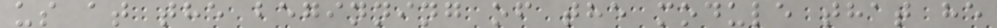us at the beginning of the module that he
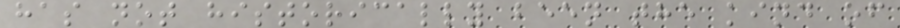has not historically been the kind of
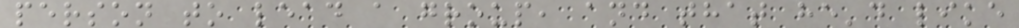person to lead a group, and that he'd like
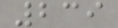239
